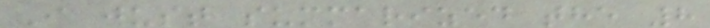I just summarized the 8
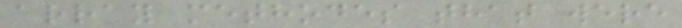array methodes that were
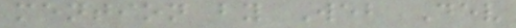mention by Web Dev
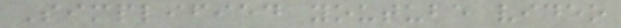Simplified youtube video
